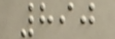890
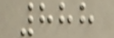888
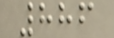886
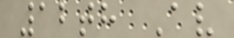12th Av
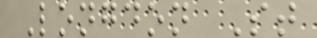Longdon St
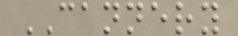CANNERY
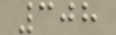308
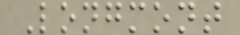Longmont
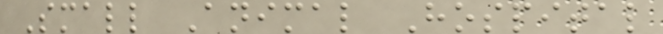Small Animal Hospital
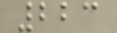223
